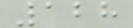128
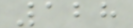128
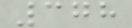378
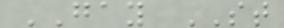GAY ST
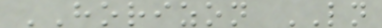HORIZON LN
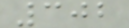302
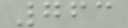763
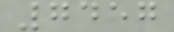7457
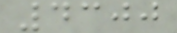4300
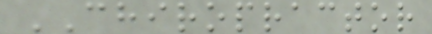CHIROPRACTOR
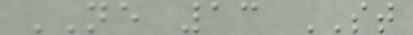NE 13 ST
